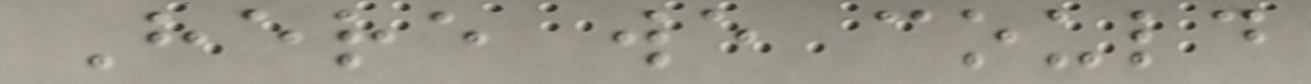Here we could
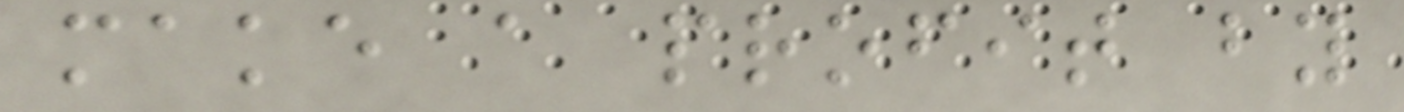make a profit by
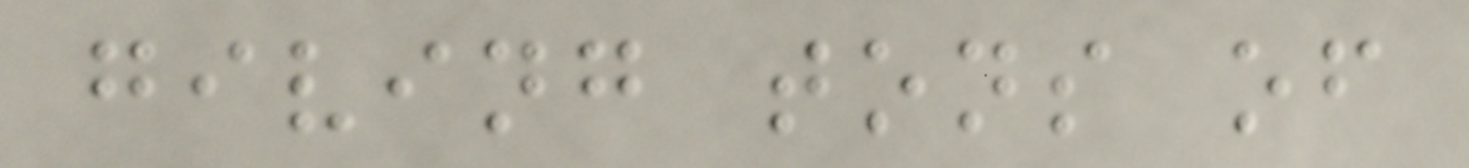giving tons of
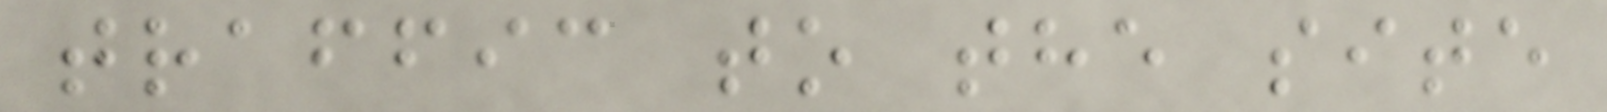traffic to the site
